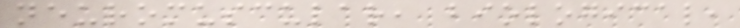neuromuscular, biological,
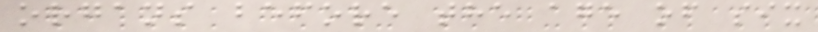organs before the age of six
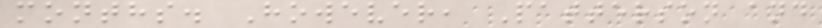months. However, Patterson and
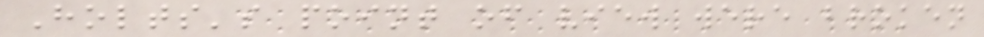Holts's point of view were broken
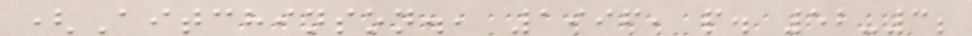(Aitchinson., 1996, p. 52-3;
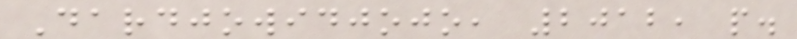Dardjowidjojo, 2012, p.
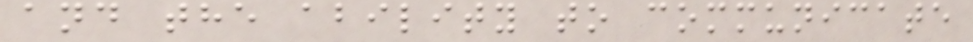and the ability to communicate
